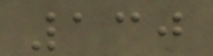130
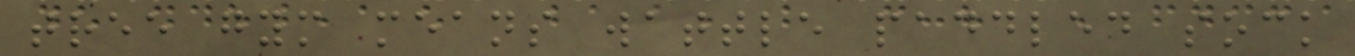tree gym means wattle paddled sock
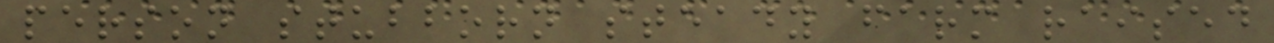person stubborn steady farm raised
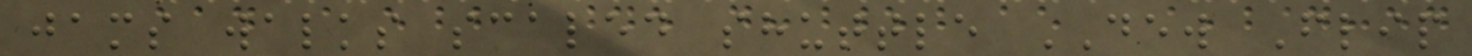jams walks scaled shuttle DEW Flip
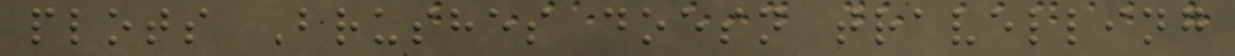plots Brushes doesn travelling
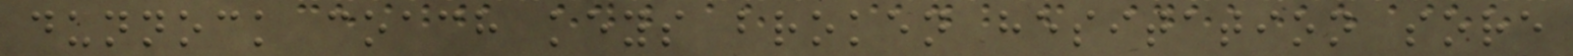dunnock coach keys broken hesitation sore
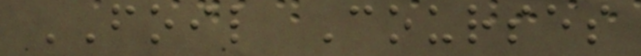FOIL Courses
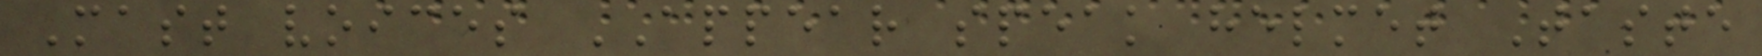Mast voices APPEAR speak helmet Taste
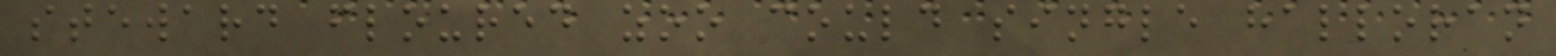steward floured zoo could single halloran
